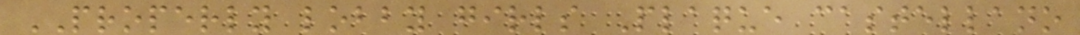PROPERLY lobby girls Plaque castellano
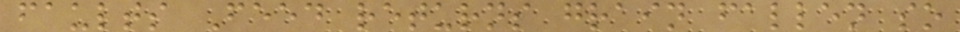faults Feed returns grain fallen so
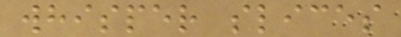whisper slices
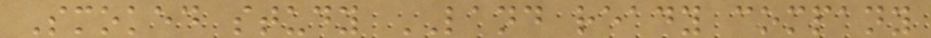Smoked study LAND ready company
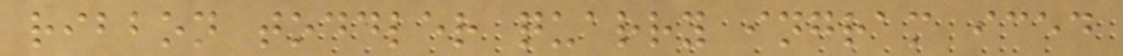ribbon toddler quarry ingram iced
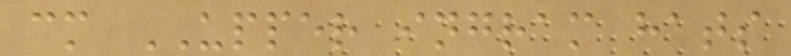cm UPPER ingram hats
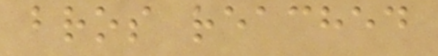bros reached
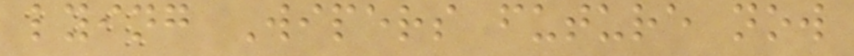lying Wipers future now
